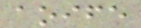aoife
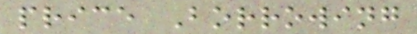price Borrowing
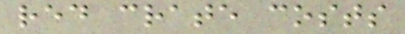red crate costs
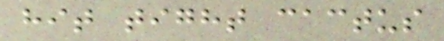hit tight cactus
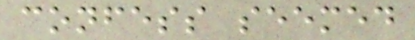confess seemed
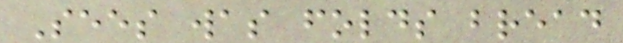Sees was folds bread
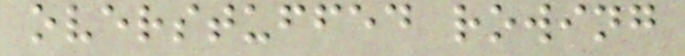overstuffed rowing
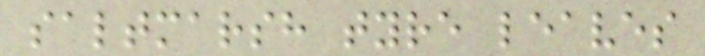saltmarsh tyre leaves
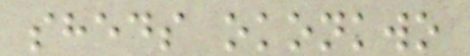sheds okonkwo
